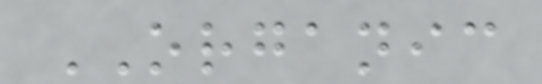ORGANIC
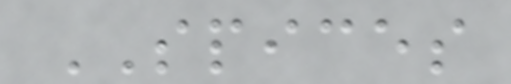SPICES
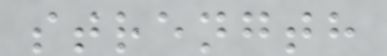strength
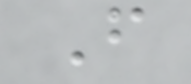F
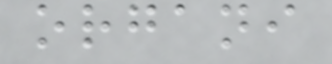organi
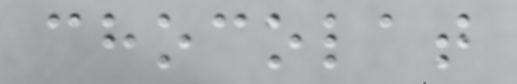chocolat
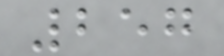257
